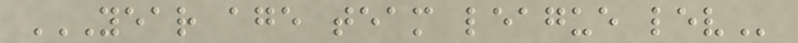YEAR AGE TEAM LEAGUE LEV
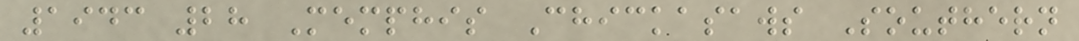1943 28 Memphis Chickasaws Southern
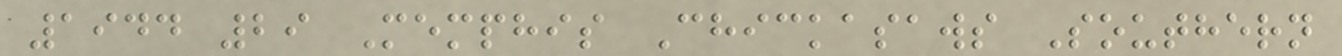1944 29 Memphis Chickasaws Southern
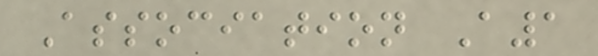Association A1
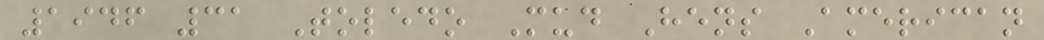1946 31 Toledo Mud Hens American
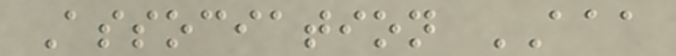Association AAA
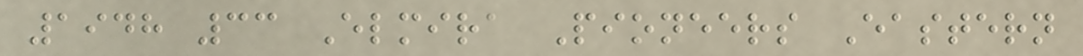1948 33 Elmira Pioneers Eastern
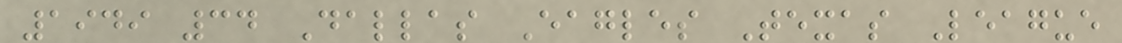1949 34 Dallas Eagles Texas League
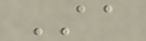AA
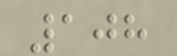108
